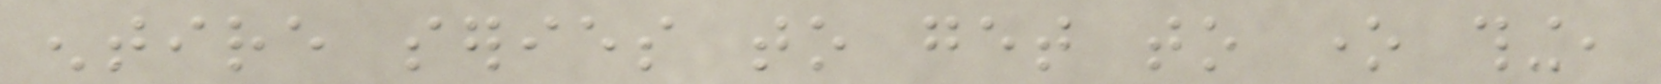entire series to get to one thing,
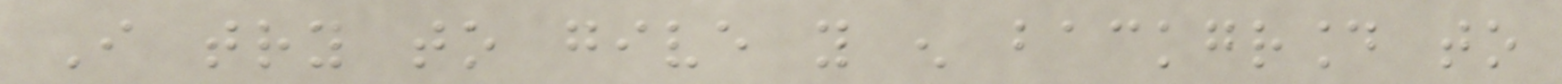I try to give you enough background to
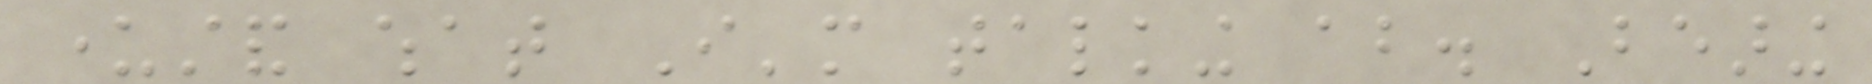understand what I'm talking about. Bearing
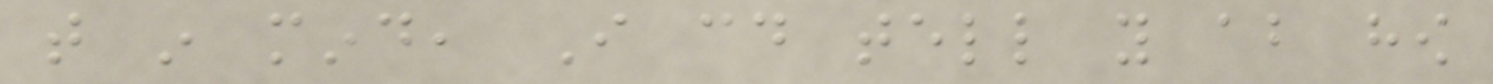that in mind, I could tell you about how
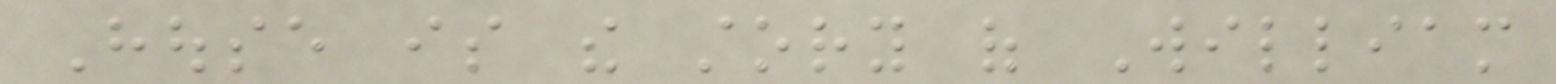House is the story of William
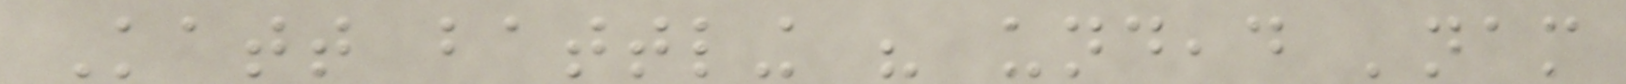Katt battling his undead 'nam
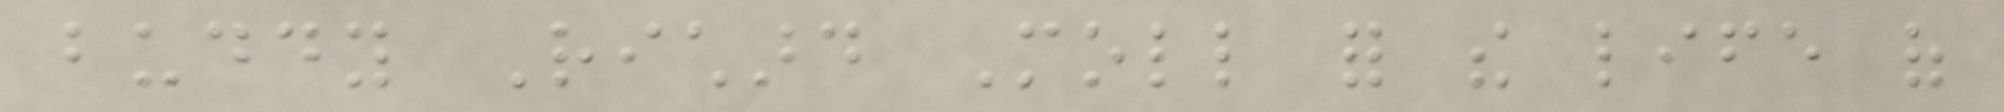buddy Richard Moll for the life of
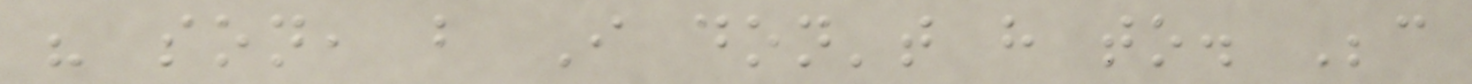his son, but I don't have to. Because
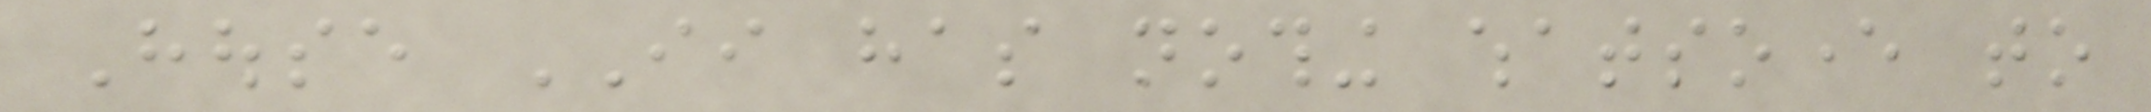House II has nothing whatsoever to
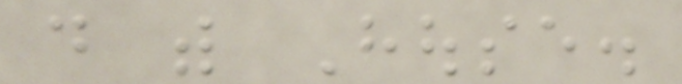do with House.
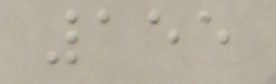155
